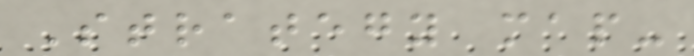Strategy map-
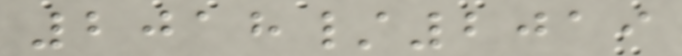2018/2019
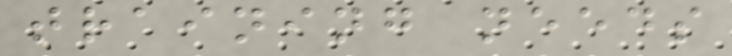training needs
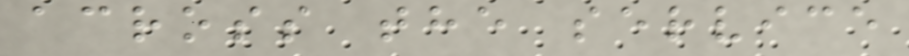across the service
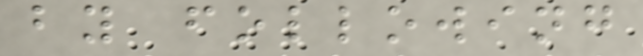by following
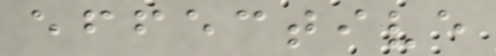effective
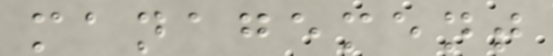management
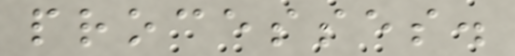processes.
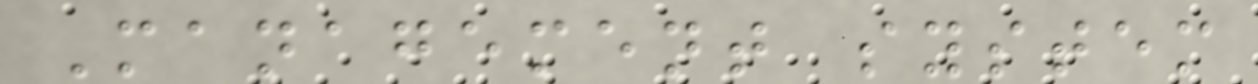Management system
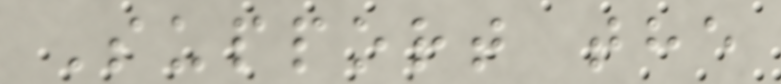Support the
